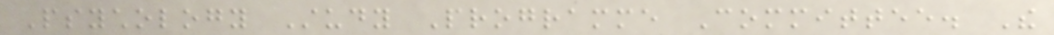Psychology Study Programme Committee. The
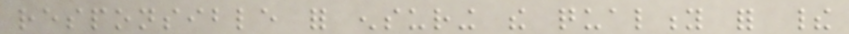responsible for ensuring the quality for their
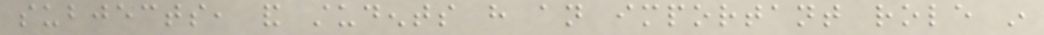subjects, and students have an important role in
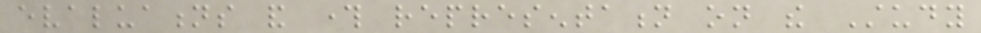evaluations and through representation on the Study
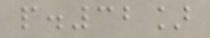p.32]
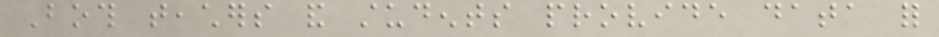Both teachers and students provide data for
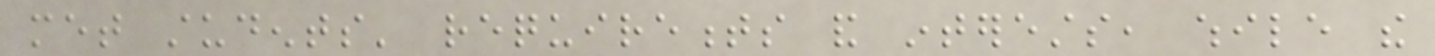met students' requirements and interests, while the
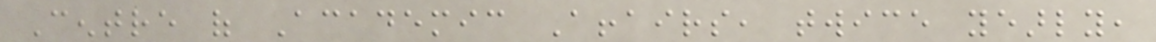Centre of Academic Affairs, twice yearly,
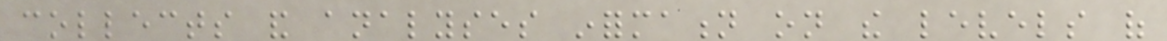collects and analyses information on the levels of
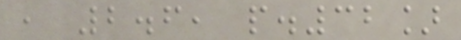, 2.6, p.32]
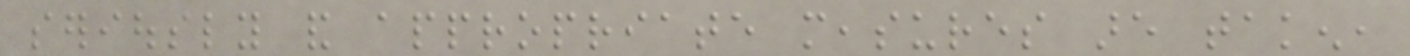seriously and appropriate measures are taken,
